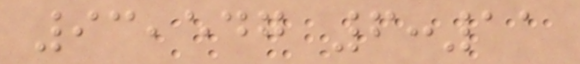93,547 6:11
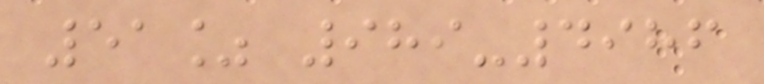51% 989-4986
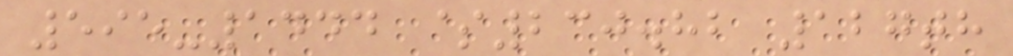595-1444 $230.82 127th
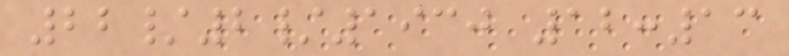22/2/1930 12:13
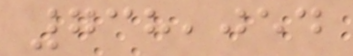738,054
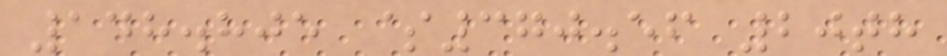148.805 $370.56 20th
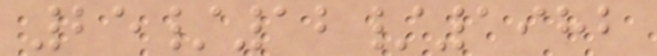25/12/1982
